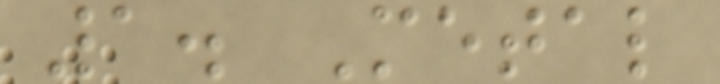1. Metal
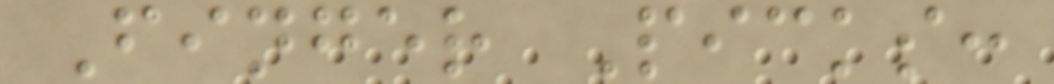Finger Picks:
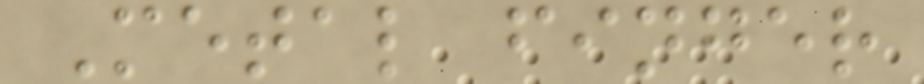Metal finger
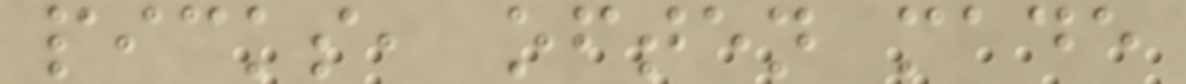picks, often made
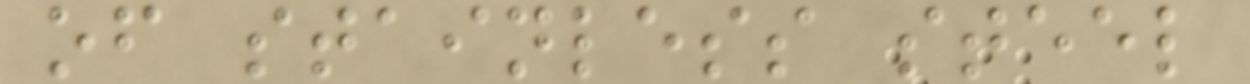of stainless steel
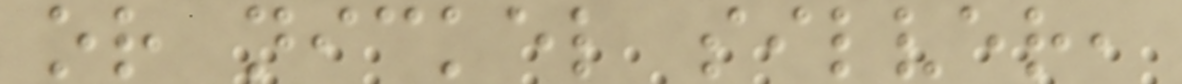or nickel silver,
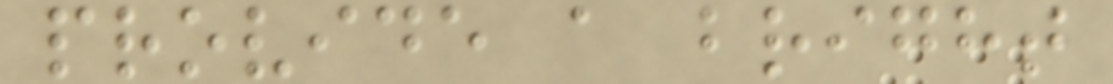provide a bright
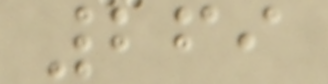269
